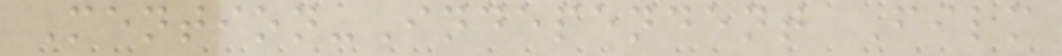Mention-Independent Film
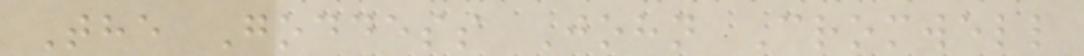The Goddess John Cromwell
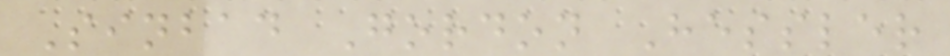Sinbad Gordon Hessler
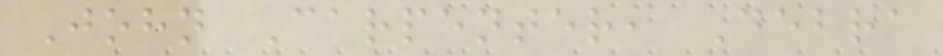John Carpenter, Debra
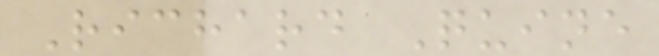Richard Quine
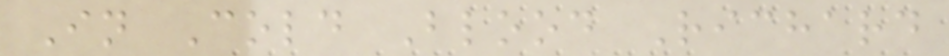In Cold Blood Richard
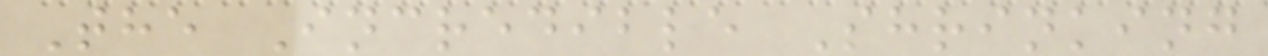The Incredible Shrinking
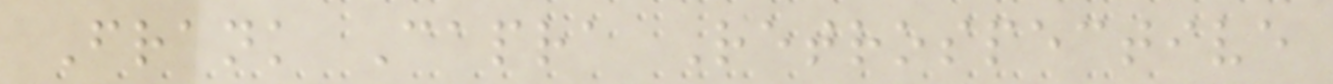Frank Capra Retrospective
